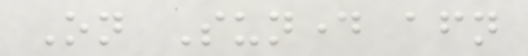On Sunday afternoon
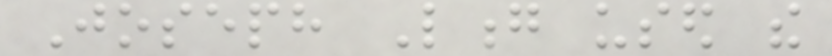Joseph Long used the
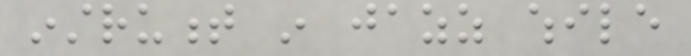instrument in jazz while
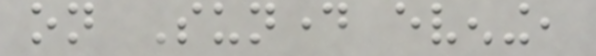on Sunday evening,
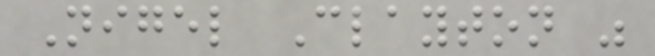Nigel Clayton was
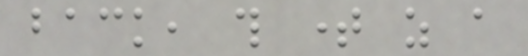back, this time as a
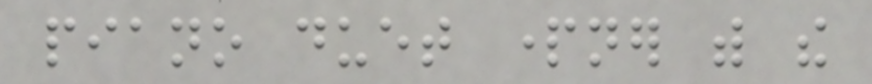piano duet partner with the
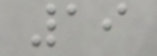19
